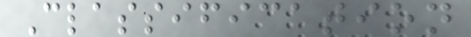Classification
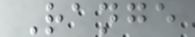Range
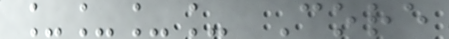____ Core
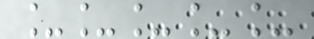_____
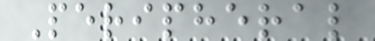Peripheral
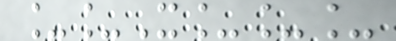__X___
